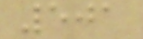501
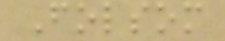Folsom
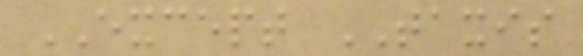EXCEPT TAXIS
